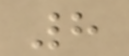8
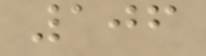106
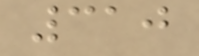310
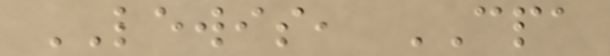LEWIS, CPA
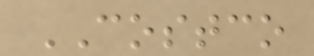COSTCO
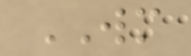WM
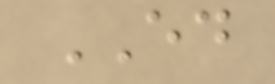ED
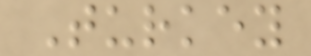Turkey
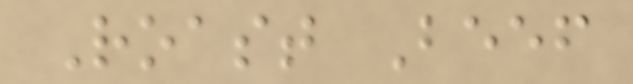Roast Beef
